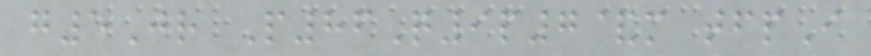g5Jr P86Q9p7&m tfpI
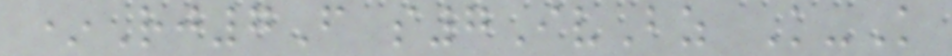*Rj7F s7IvBz K-K
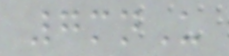7mnU
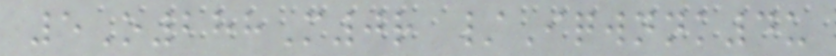5O288M0r /Iqwnnk4u
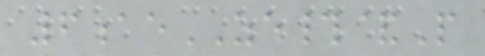6aeZE#&P
